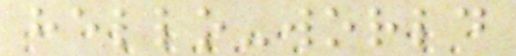hello-world
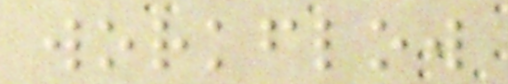workflow
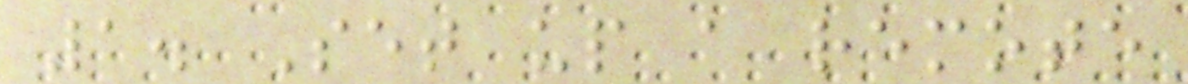1. Set up a remote
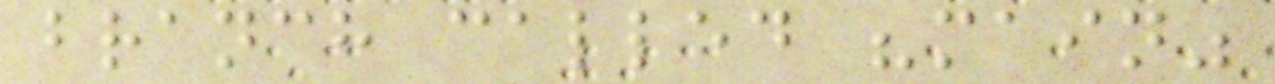branch called "main"
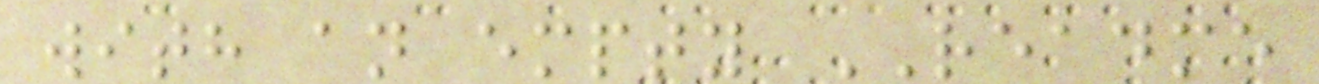with an empty README
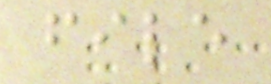file
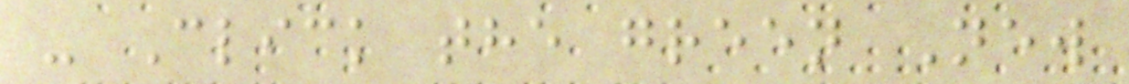- Click the green New
